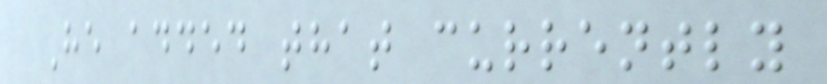He added that currently
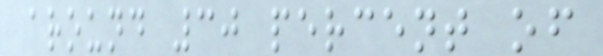around 30 percent of
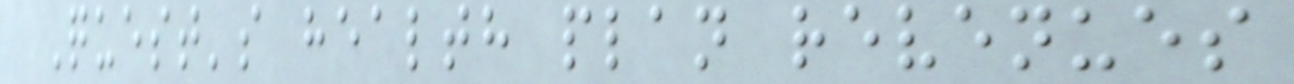Quest's health plan revenues
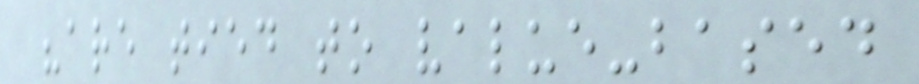"are tied to value-based
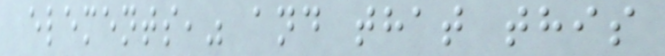elements," and that this
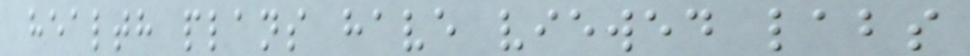health plans have viewed labs
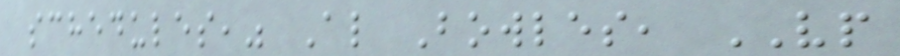schedules," Al Bowles, VP
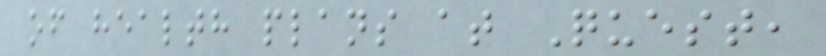of health plans at Quest,
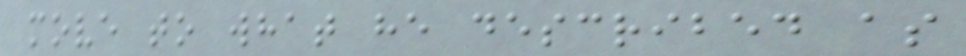move to what he described as
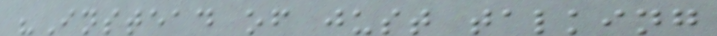"Instead of just talking
